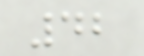42
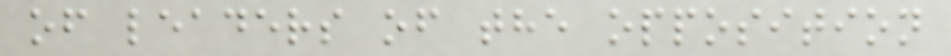of leaders of the opposition
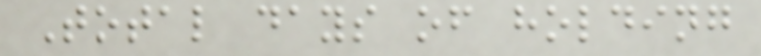Total days of holding
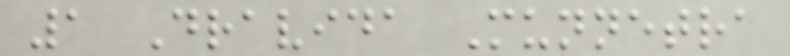1 Dravida Munnetra
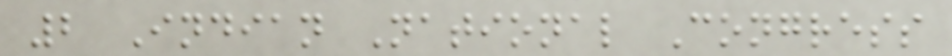2 Indian National Congress
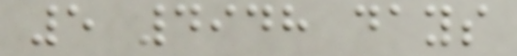5 4948 days
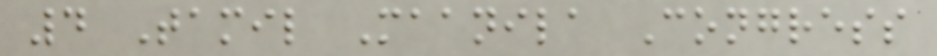4 Tamil Maanila Congress
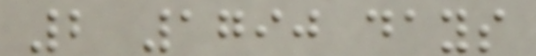2 1790 days
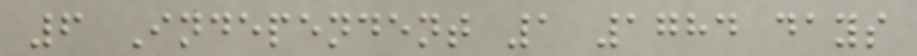6 Independent 1 1784 days
